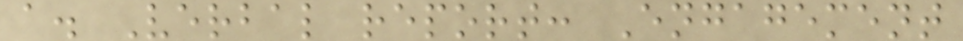a. Verbal report: Engagement
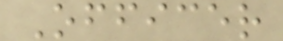Officer
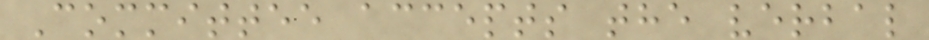Committee accepts the verbal
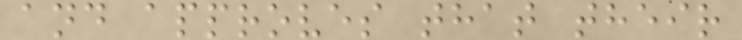and approves that their
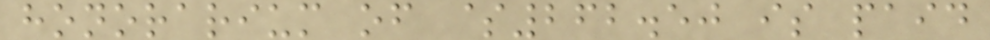honorarium of $262.50 is paid
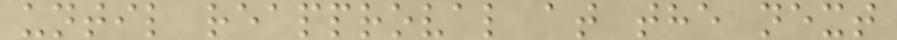until reapproval at the next
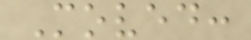Moved:
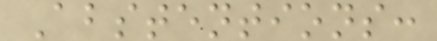Abstentions:
